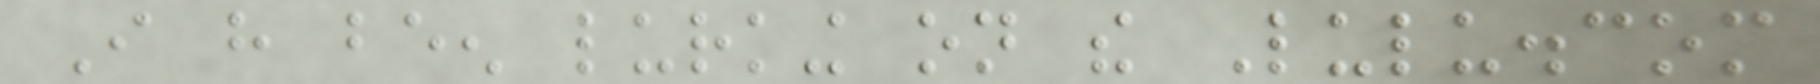I have been lurking on the Lulu.com
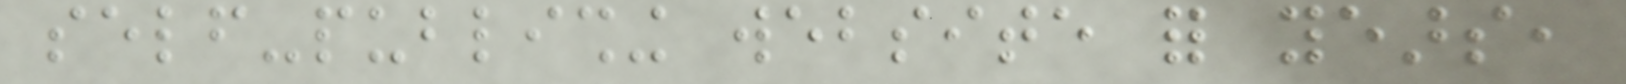self-publishing website for years,
